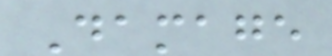Damage
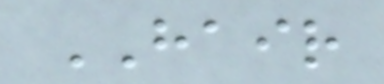HAIR
